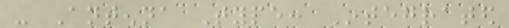- Antenna Type: Integrated
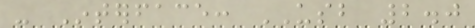- Interface: USB 2.0
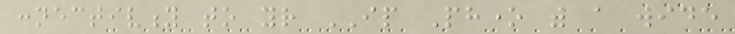connectivity to your IP Phone with a wide
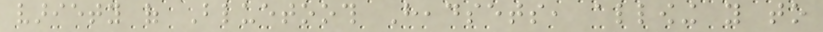variety of Bluetooth Headsets, allowing you to
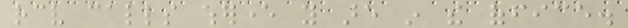receive calls wherever you are in the office.
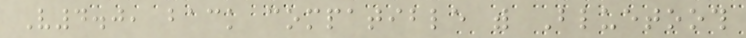V4.0, back compatible with Bluetooth
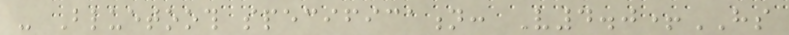- Bluetooth specification: V4.0+HS
